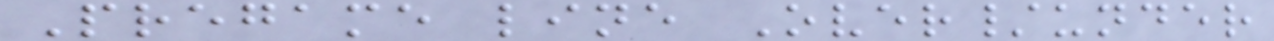Pregame line Over/under
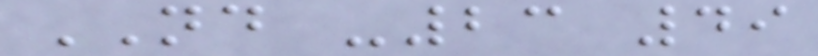ND -23 49
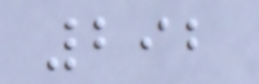292
